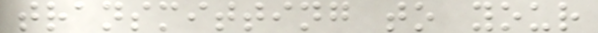transmitting to your
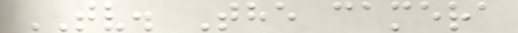TV. The camera
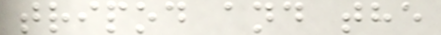tripod and the
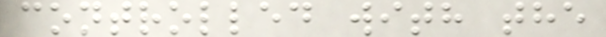controlled with the
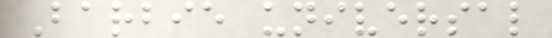Barbie universal
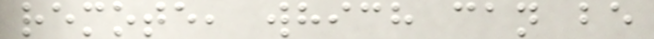remote, which can be
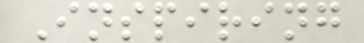Inspiring
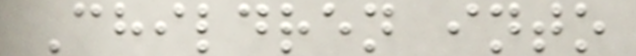Children into
